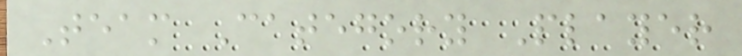Team Category Player
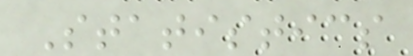Statistics
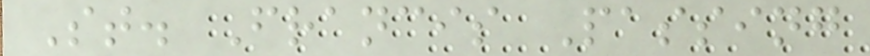St. Francis Passing
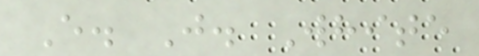E. J. White
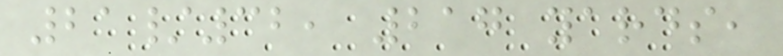21/32, 217 yards,
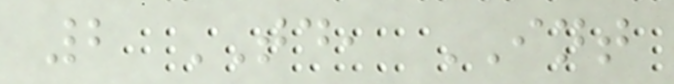2 TD, INT
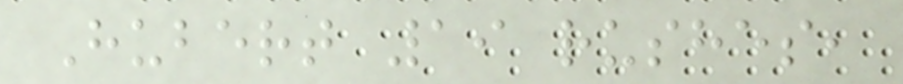Hubert 19 rushes,
